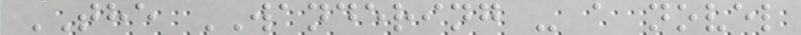THE WANDERING - a novel
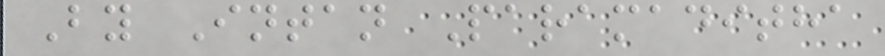By Intan Paramaditha
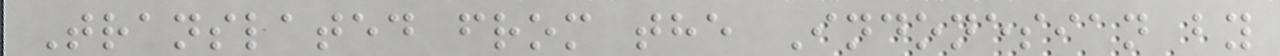Translated from the Indonesian by
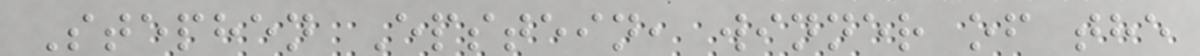Stephen Epstein, winner of the
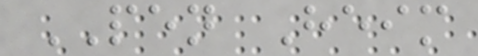PEN Heim
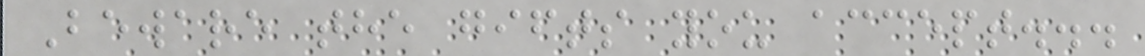Beware the gifts you accept...
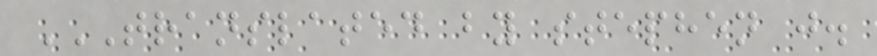TRANSLATED BY STEPHEN J.
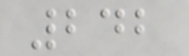242
